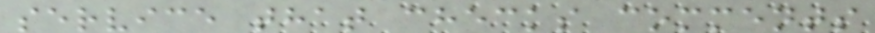service that checks comments
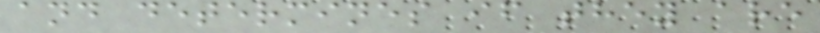and determines if they are
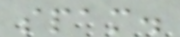spam.
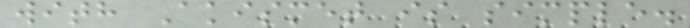with Akismet is simple.
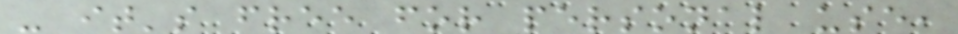- it's free for personal use,
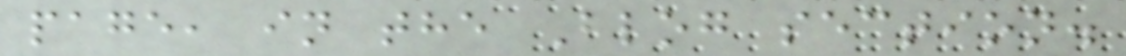page, in the Blog section.
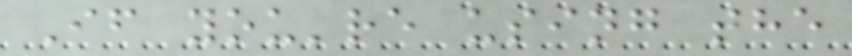If you're using the
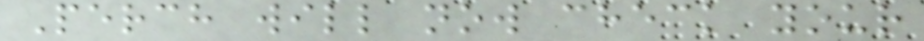Perch will now check your
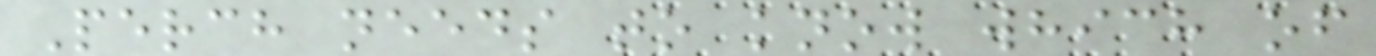Perch needs to know which of
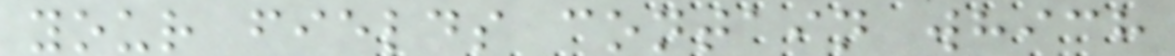your fields contain which
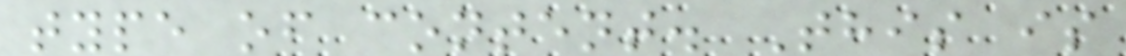type of content. This is
